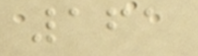161
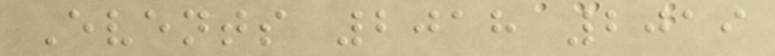Events 2018 2019
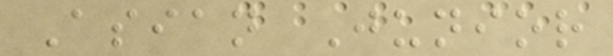Asian Junior
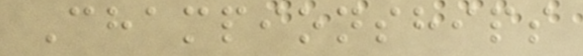Championships
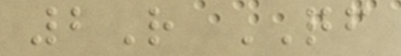2R QF
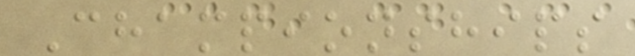Championships
